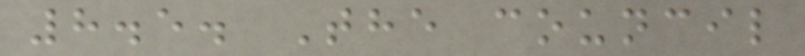8.5. The council
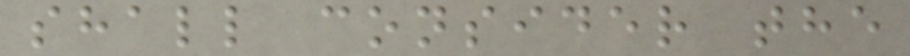shall consider the
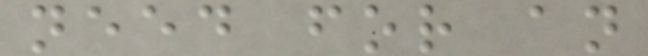need for an
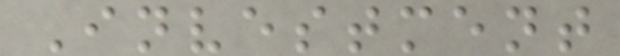Investment
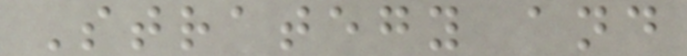Strategy and
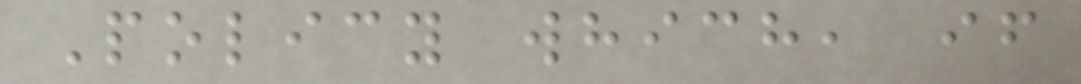Policy which, if
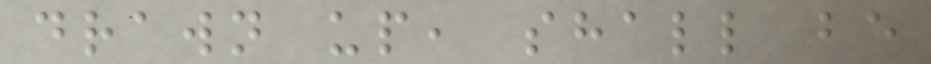drawn up, shall be
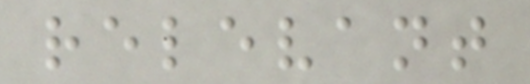relevant
